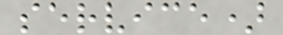service)
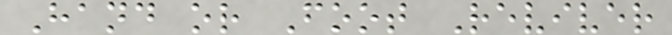Hand or Foot Reviver
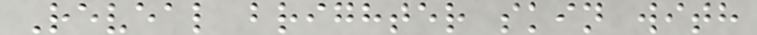Reveal brighter skin with
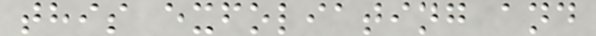this exfoliating and
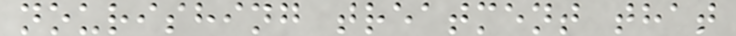nourishing treatment that
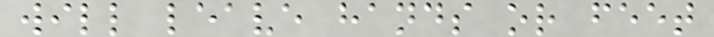will leave hands or feet
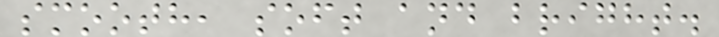smooth, soft and bright.
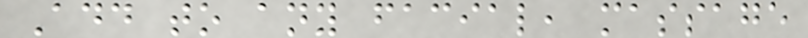Add to any facial, massage
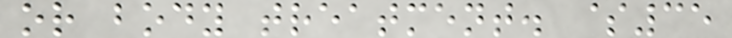or body treatment. $35
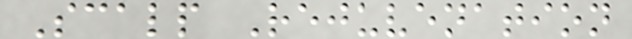Scalp Rejuvenation
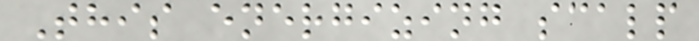This energizing scalp
